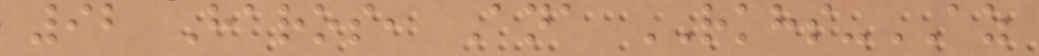92 Haros, Ana RKHS-AZ
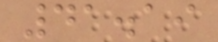41.19
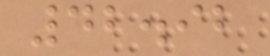42.92
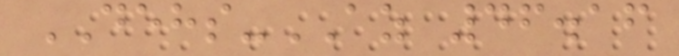DEHS-AZ 46.16
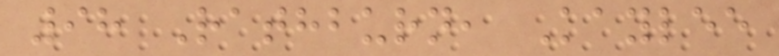98 Rathburn, Kaylee
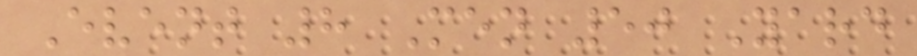Event 8 Men 50 Yard
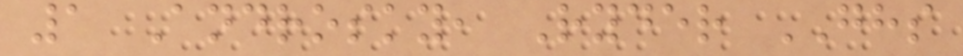1 Androsky, Ryder GHS
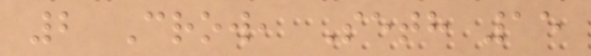2 Crow, Seth 15
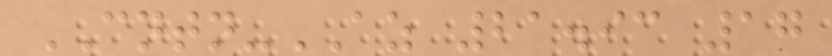CNTN-AZ 21.93 17
